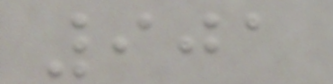901
